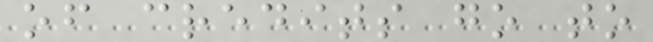of credits go to
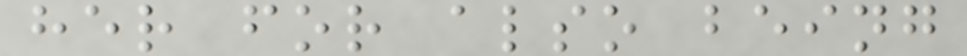her for also being
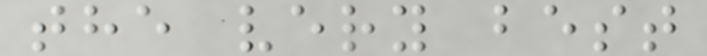the very best
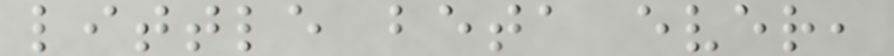little beta ever,
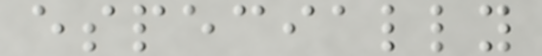especially
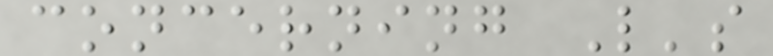concerning L's
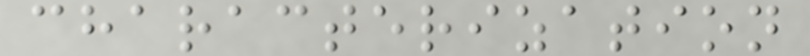characterization
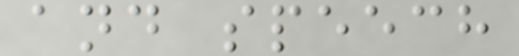and speech
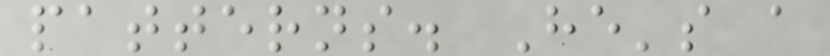patterns. He's a
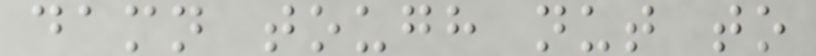damn tough nut to
